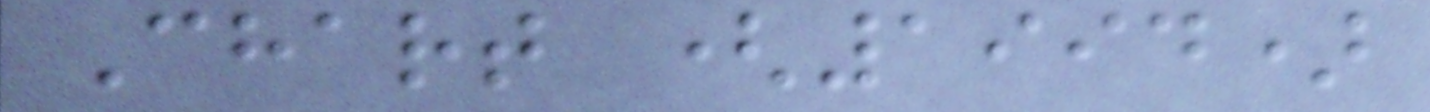Chart (1994)
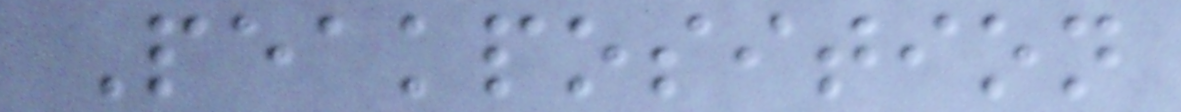Peakposition
